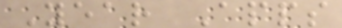Year Apps
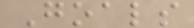Goals
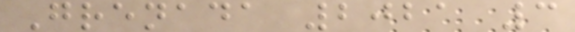Grenada 2021 3
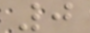0
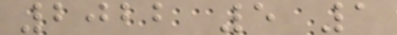2022 5 1
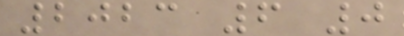2023 6 0
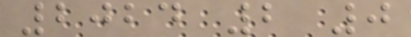2024 2 0
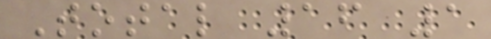Total 16 1
